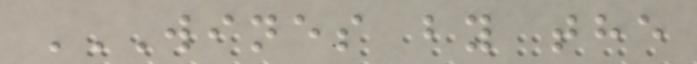WINES BY THE
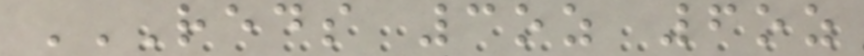REDS 3OZ 6OZ
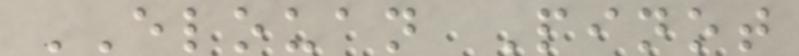ELOUAN Pinot
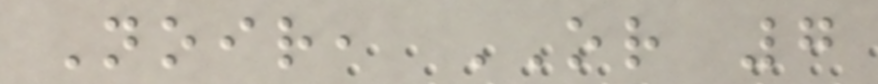Noir, OR 7
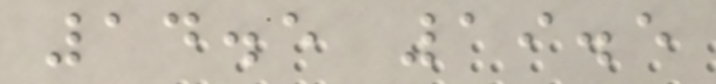14.5 19.5
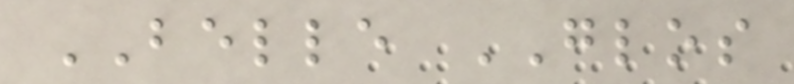BELLE GLOS
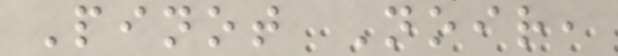Pinot Noir,
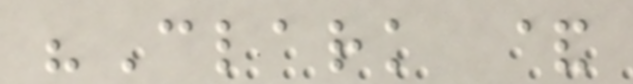"Clark &
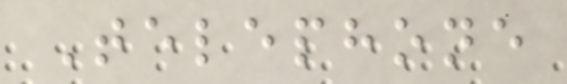Telephone
